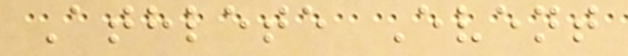Athlete Event
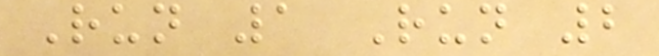Run 1 Run 2
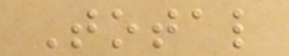Total
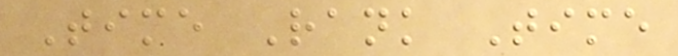Time Rank Time
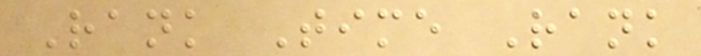Rank Time Rank
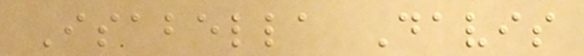Isabella Davis
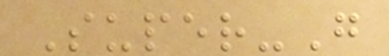Super-G
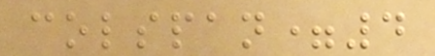colspan=4
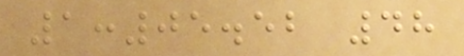1:05.52 48
